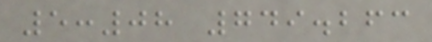5:08 749.263
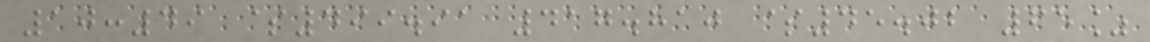10:49 $499.91 417.810 $45.02 65%
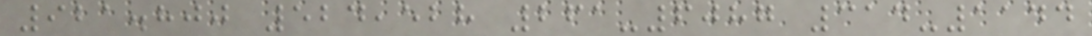921.800 524,528 261-6087 314-1144
